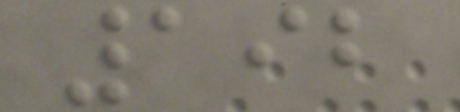192
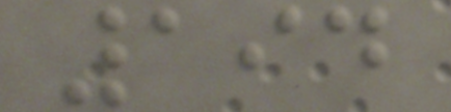194
